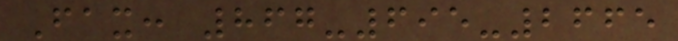Fax: 867-695-2665
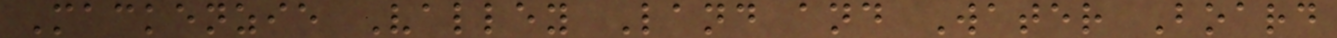Mackenzie Valley Land and Water Board
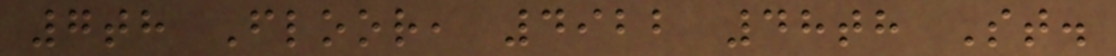7th Floor, 4922 48th St.
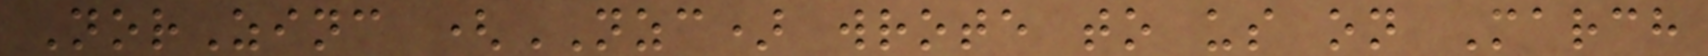NorZinc (NZC) wrote to us on March
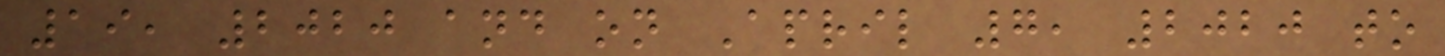19, 2020 and on April 7, 2020 to
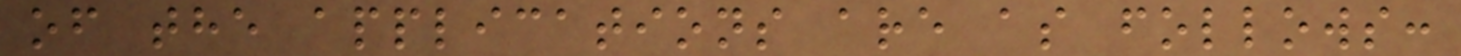of the applications are as follows:
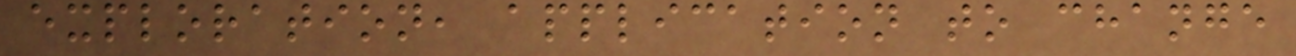exploration, application to change
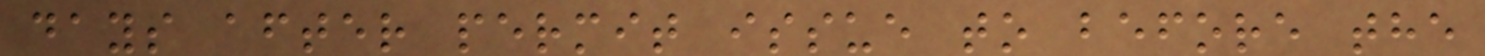days after permit issue to before the
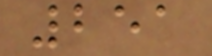251
